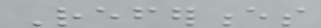References
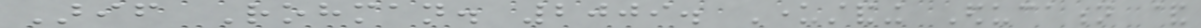Arif Rohman. 2009. Understanding Education &
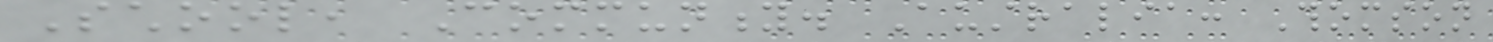School, Community. Australia: Thomson
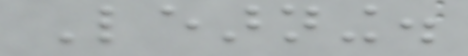Learning.
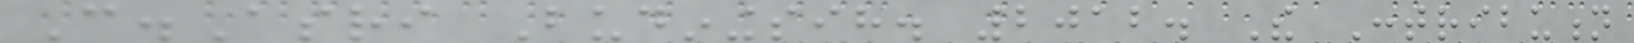C.Asri Budiningsih. 2012. The Contribution
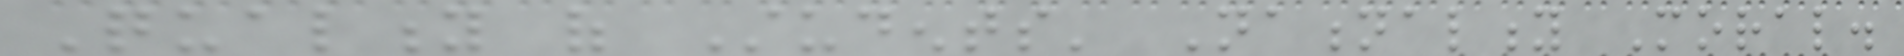Quality of Students' Nationality Moral.
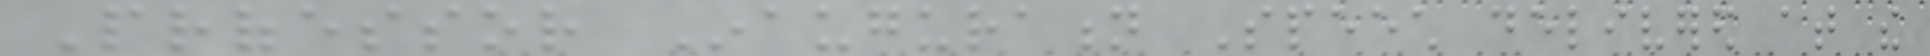Professor Inauguration Speech delivered at the
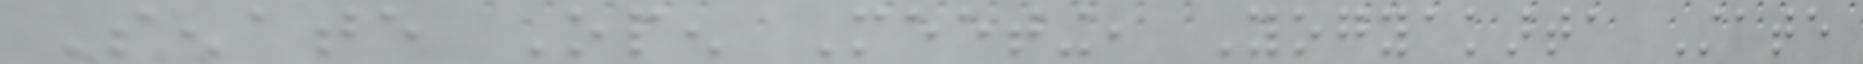Senate Open Meeting, Yogyakarta State
